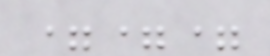===
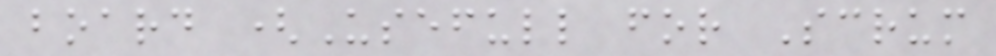board (Usefull for Scrum
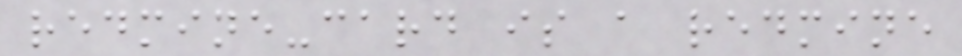redmine-card is a redmine
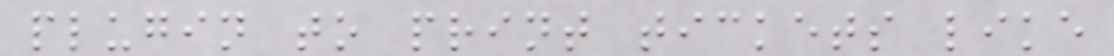plugin to print tickets like
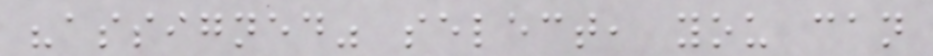"assigned" select, you can
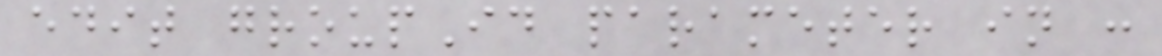edit groupId parameter in :
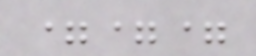===
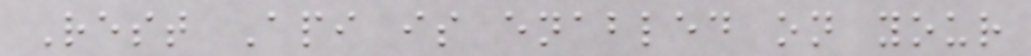Rest Api is enabled on your
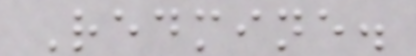Redmine.
